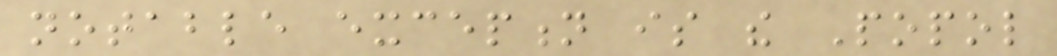notable exception is the Popol
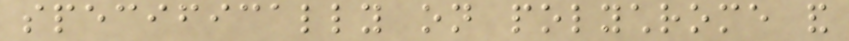specifically on polychrome and
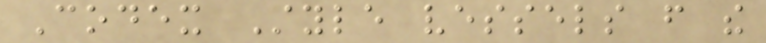Codex Style vessels from the
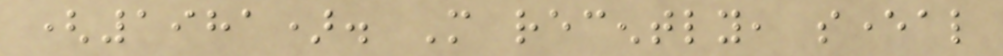(1981). More recently, several
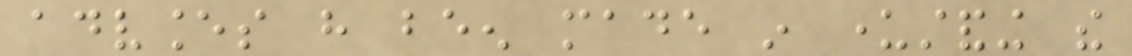advances have been made in understanding the
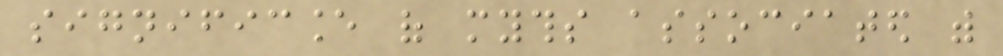significance of myths associated with
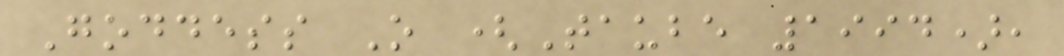Goddess O (Taube 1994),
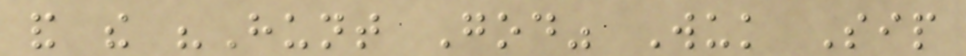and the "Hunt God" Wuk Sip
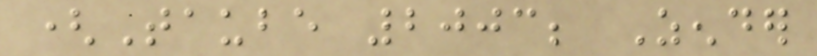(Taube 2003; Zender
